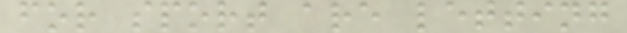for sport are letting
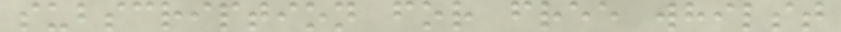subscription for free whilst
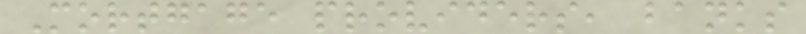Mortgage providers, banks
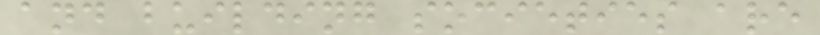and building societies are
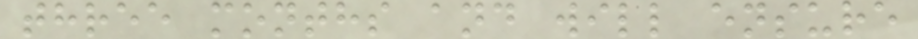three months and will ensure
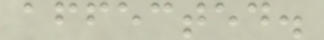affected.
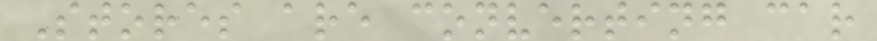Stores are converting car
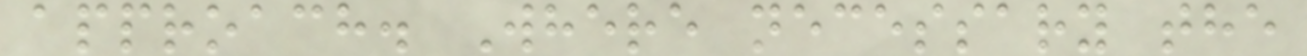approach. Where necessary the
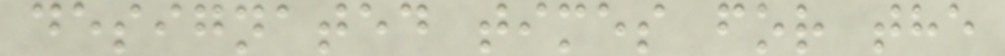designated times for the
